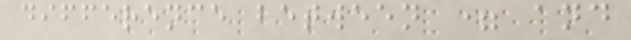difference between = and
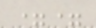==
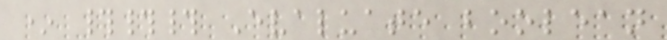* ### Evaluate boolean
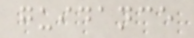guidance
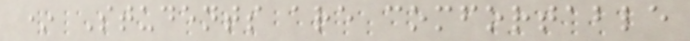* Students are comfortable
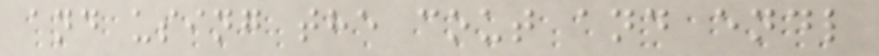and using the cout and endl
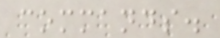commands.
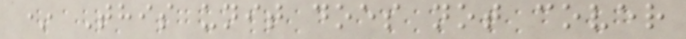* This unit does not cover
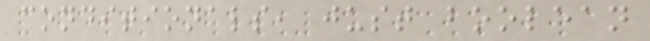conditionals, just boolean
